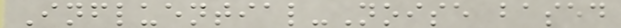Influential-Noise based
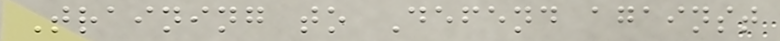Training to Defend against
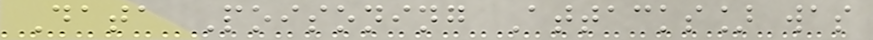Data Poisoning Attacks] was
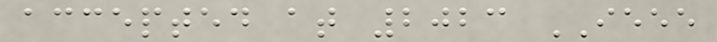accepted at 2023 IEEE
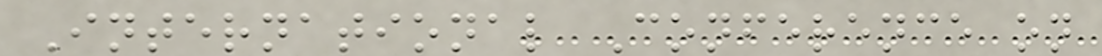International Conference on
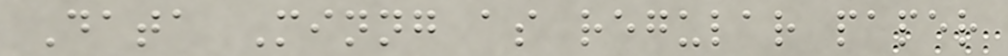Data Minng as regular paper
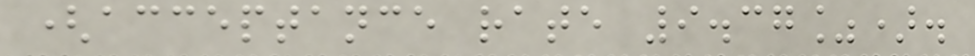(acceptance rate 9.37%).
